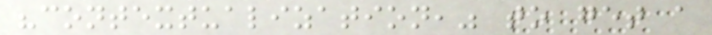"contextualization," to get a
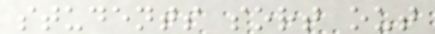students sort out
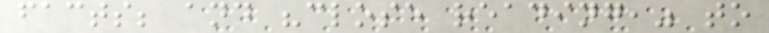facts; and "close reading," to
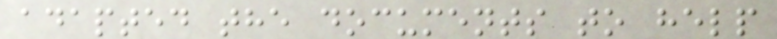adapted the documents to help
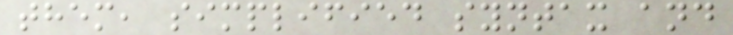them, simplified syntax and
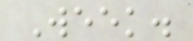Week.
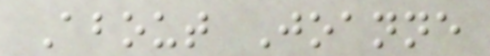About Joanne
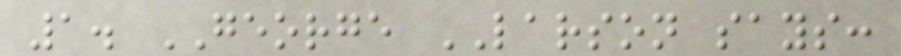1. GEORGE LARSON says:
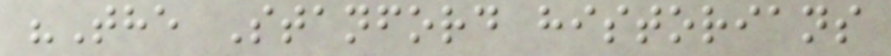"The Stanford historians
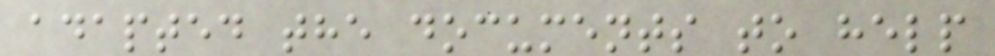adapted the documents to help
